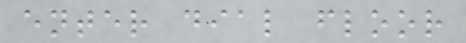enter dial floor
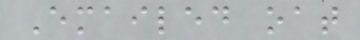Emailed oat
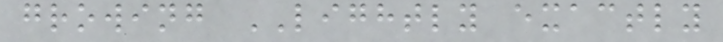growing LIGHTLY exactly
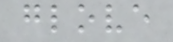glove
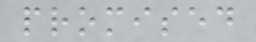promised
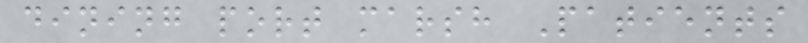dining port marsh Patients
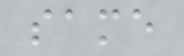same
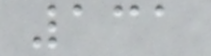131
